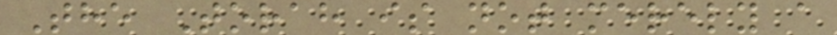The Torah is not merely a
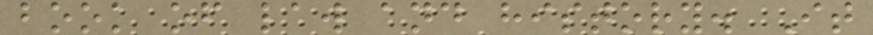book of law and history. It
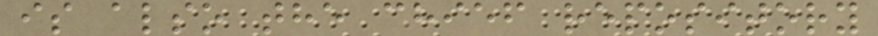is also the chief repository
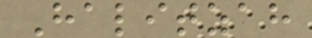Halitzah
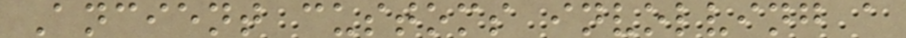Ancient customs involving a
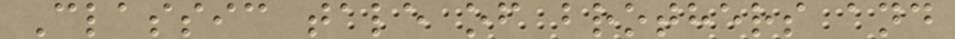Classic tale of brothers and
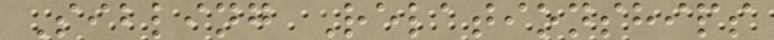Sibling Relationships
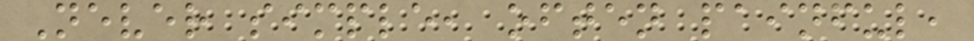Never simple, often painful,
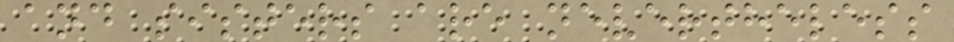and sisters are nevertheless
